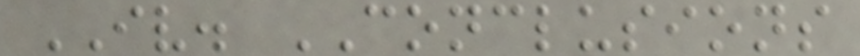IV. CONCLUSIONS
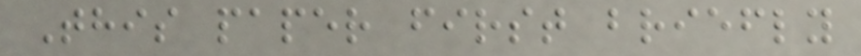This paper first briefly
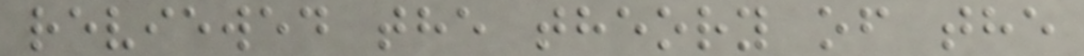reviewed the theory of the
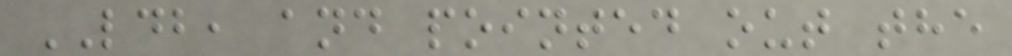LDB, and pointed out the
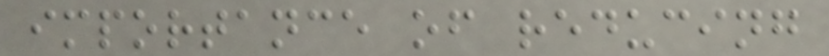importance of reducing
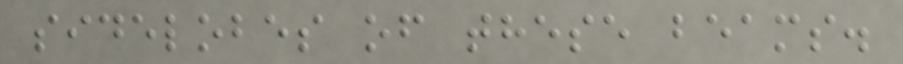sidelobes of these beams.
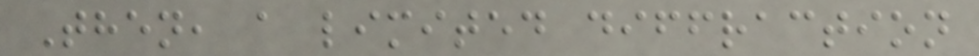Then, a limited diffraction
